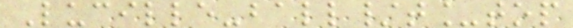Lucille-ball/t_top
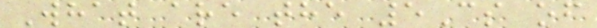What are the 5Cs of
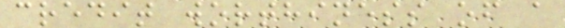credit worthiness of a
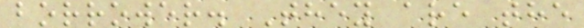borrower. They are the
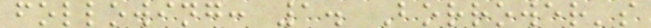following: 1. Borrower's
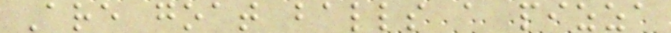Are goat balls a pizza
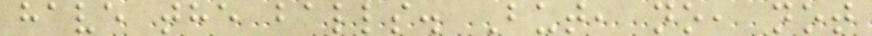have the balls. But, no, not
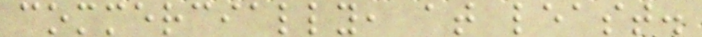commercially, at least.
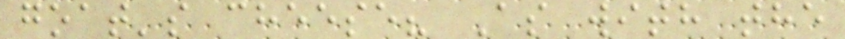goat's cheese? As with the
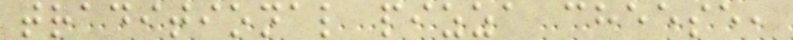traditional pizza cheese,
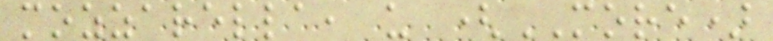mozzarella, u (MORE)
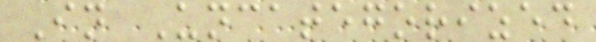In Uncategorized
